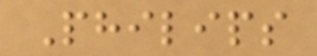Philips
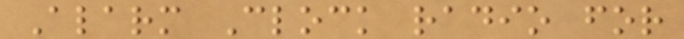Alarm Clock radio for
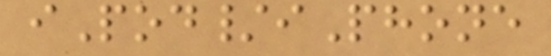iPod/iPhone
